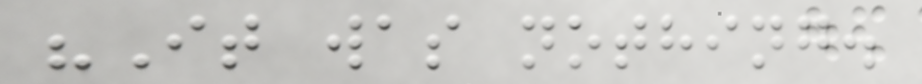"It was nothing.
